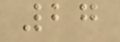27
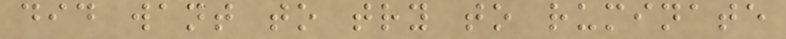did want to try to ruminate
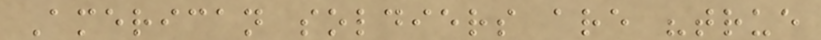American soldiers are "true
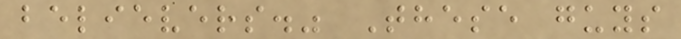believers." These guys
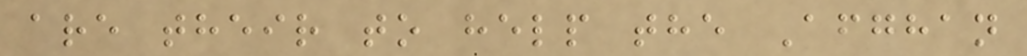are their to help the Afghan
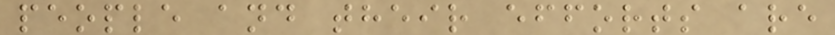people and their efforts are
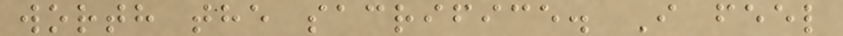worth the sacrifice. I feel
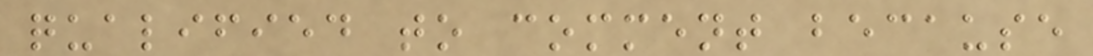qualified to comment because
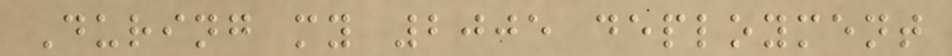During my 2005 deployment
